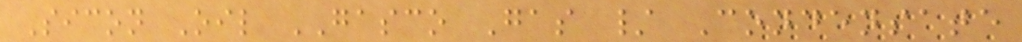Sicon Oil GASCO Gas / Condensate
